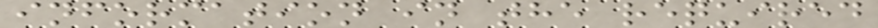information in the required
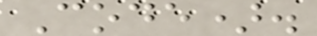Code).
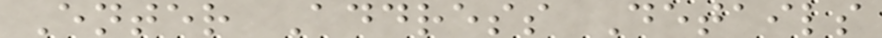Enter Address Details
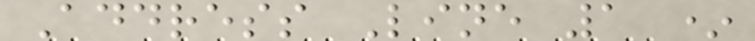Address Line 1 *
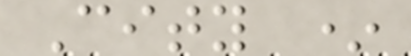City *
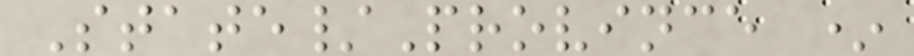State/Province *
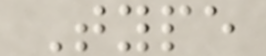Type
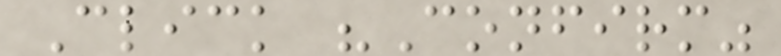Click "Confirm"
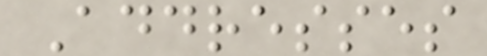Addresses
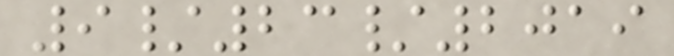9/23/2019
